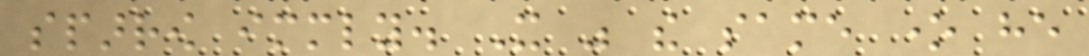sparrow immediately. It was the same one he
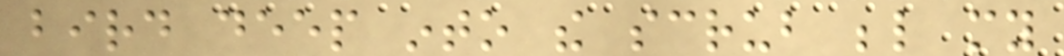bird deep into the scrub below my
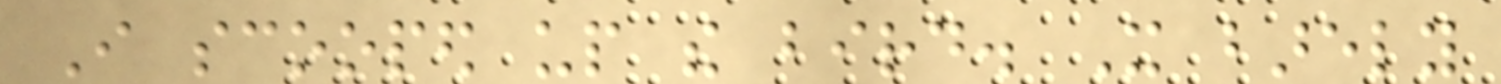I scooped up the bird. It barely
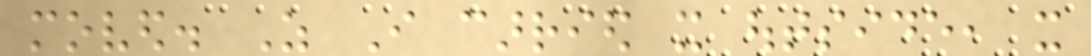moved. As I carried it outside, it
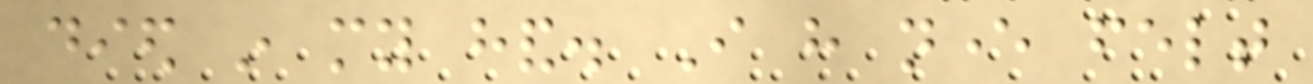died in my hand. I have never felt
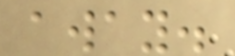away.
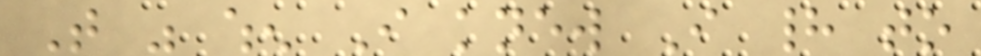That was when I knew I had to
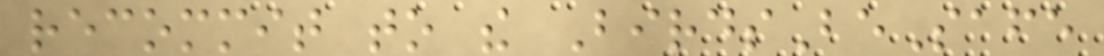recommit to the BirdsBeSafe
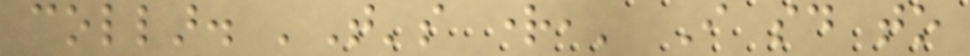collar. 'That's right,' I said to
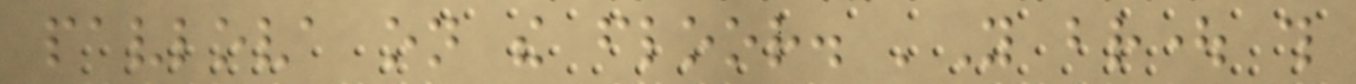pavlova on the floor. 'You brought this
